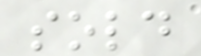sold
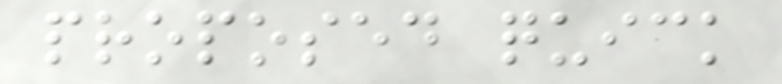proposed quick
